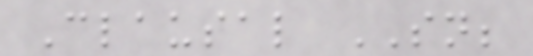Clausal SN;
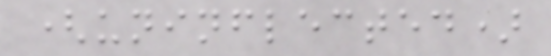(uninflected)
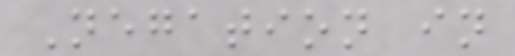Negation in
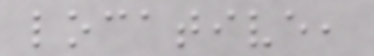locative,
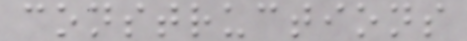constructions
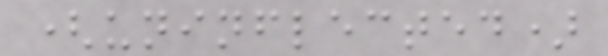(uninflected)
